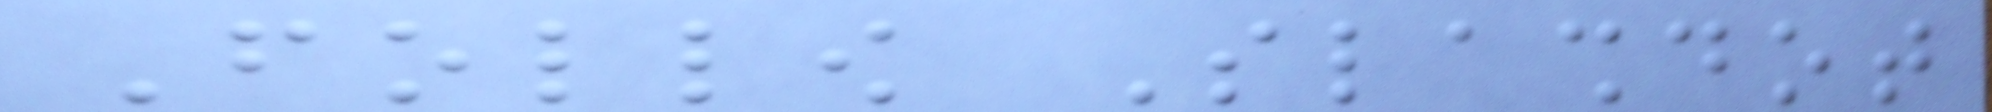Follow Slashdot
